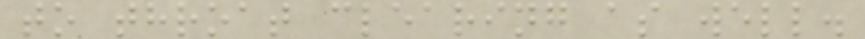to throat clearing as well.
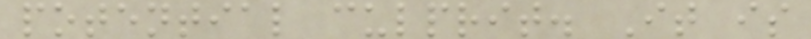potential culprit. It is
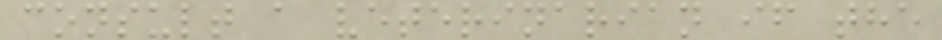consult a veterinarian if the
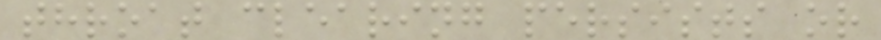throat clearing persists or
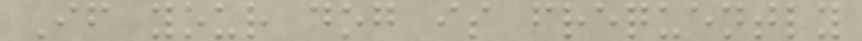If your dog is frequently
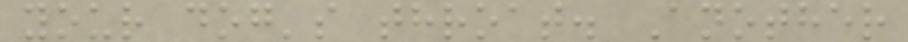your dog's throat. Another
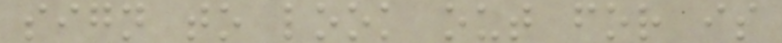sign to look out for is
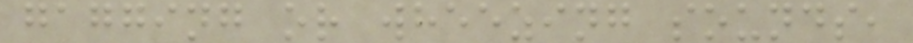gagging or wheezing sounds,
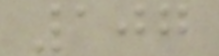107
